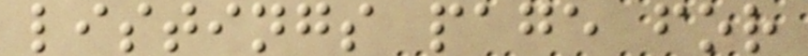listings page for
